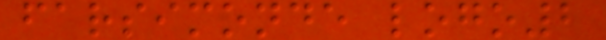farsimonde logo2
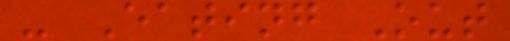- Eating Out
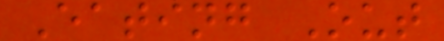Eating Out
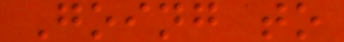Going to
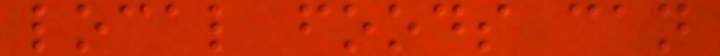local foods can
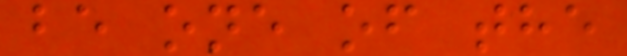be one of the
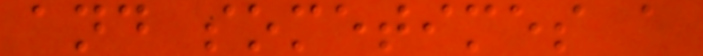and sometimes a
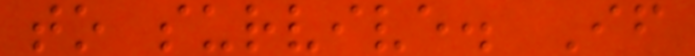to survive. If
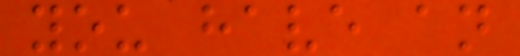you have an
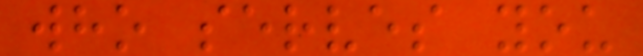who serves you
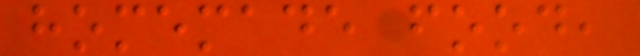homemade food,
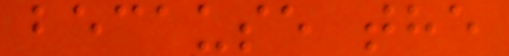because the
